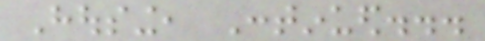Housing, Continued...
